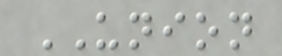UNION
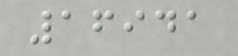16941
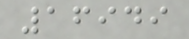16949
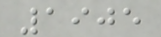1905
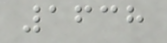1638
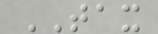TAX
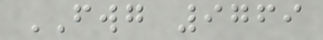FWG 9769
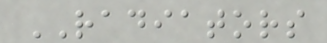RADIATORS
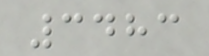3483
